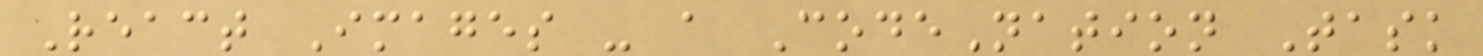React Images - a CodeNation Task
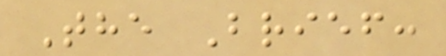The Brief:
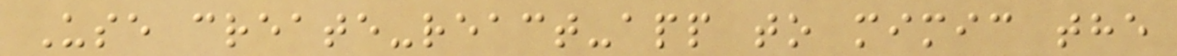Use create-react-app to mimic the
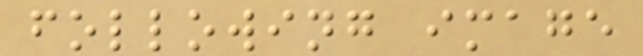following image
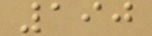190
